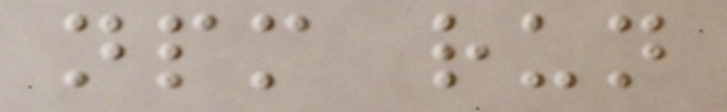npm run
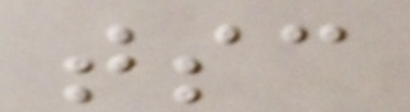tsc
